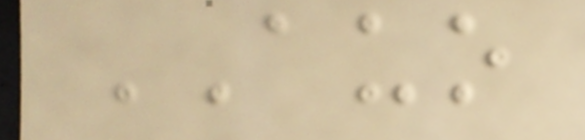AUO
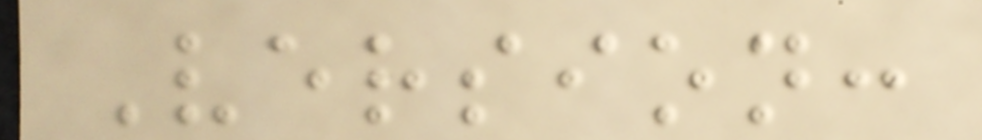Version:
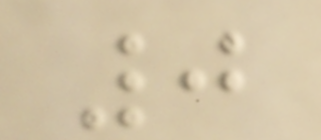0
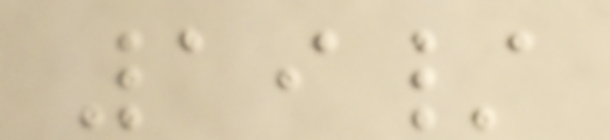19/
